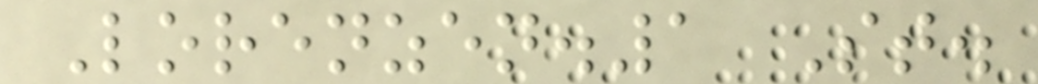Lorenzen.1 St.
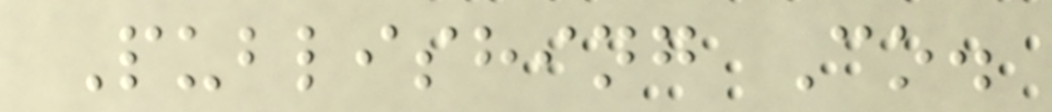Publishing Co.
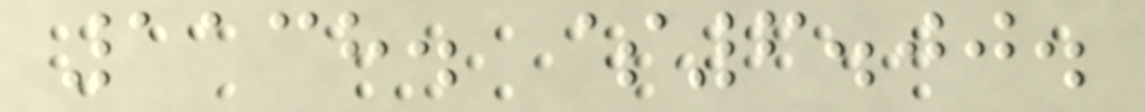1138. $6.00.
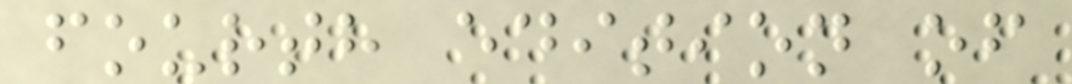fourth edition of
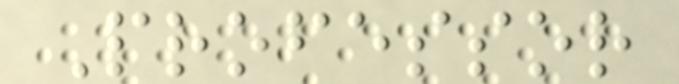Professor
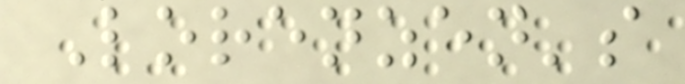Lorenzen's
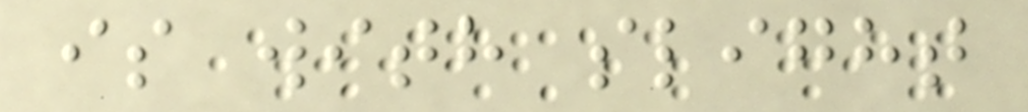is with slight
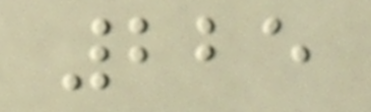225
